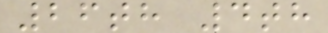26th 4th
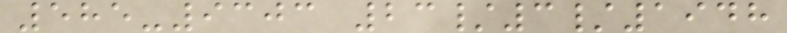585-9303 23/3/1948
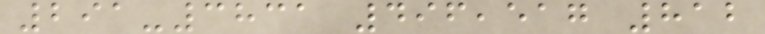291-3831 496,517 812
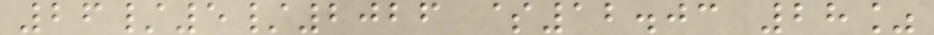26/5/2026 $12.03 28%
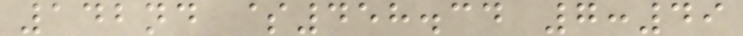142nd $458.34 7:49
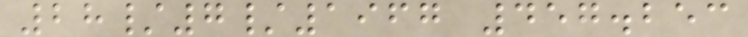28/7/1967 457.253
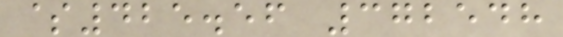$425.56 372548
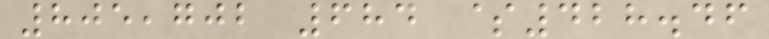805,702 684 $428.46
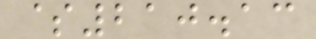$210.13
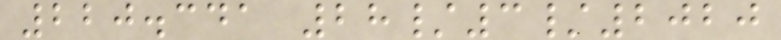220.341 28/3/2020
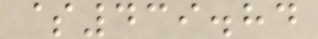$439.84
